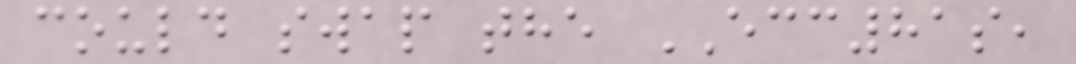could swap the ECC81s,
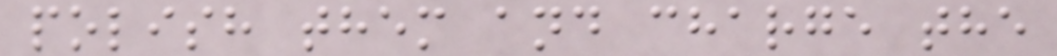polish them and charge the
